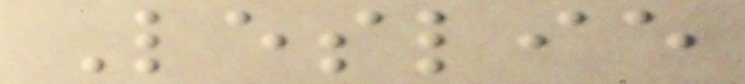Leslie
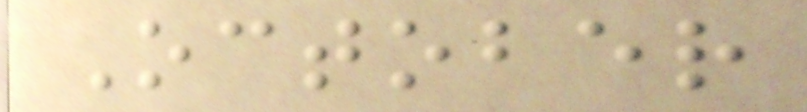October
